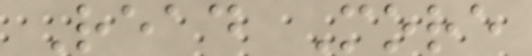Read More
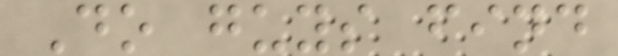Do guys find
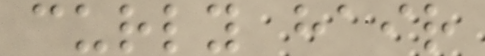curly hair
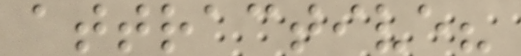attractive?
